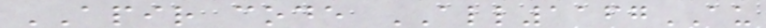APIR code ALL1167AU
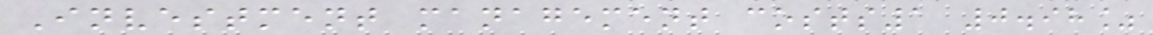Investment management costs1 0.98%
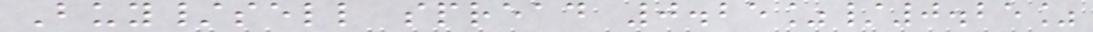Buy/sell spread 0.25%/0.25%
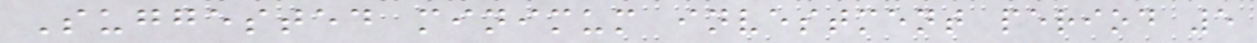Suggested minimum investment period 5
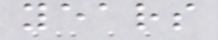years
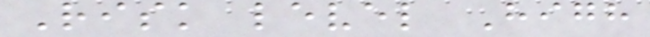Risk level High
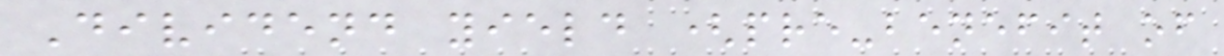Dividend yield (pre-benefit of
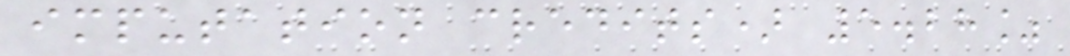imputation credits) 5.28%
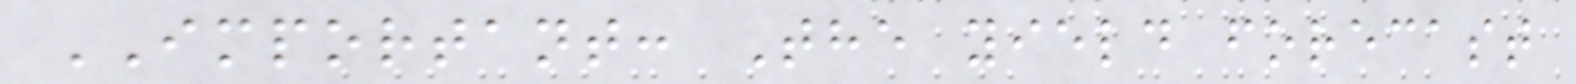IMPORTANT: The yield forecast
